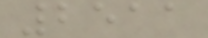2511
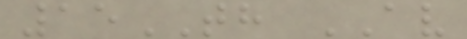15TH AV
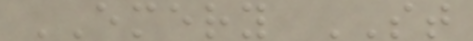EMERY ST
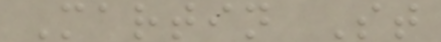Martin St
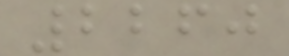2260
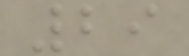29
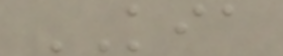KIA
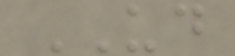UD
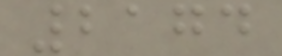2174
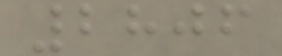2806
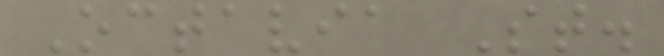Octavia St.
